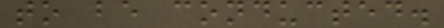to be conducted.
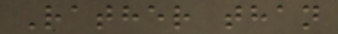Rather than
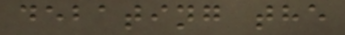debating the
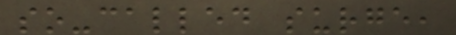so-called surge,
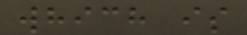which is
